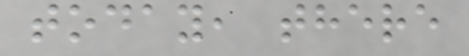today, there
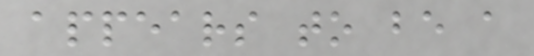appears to be a
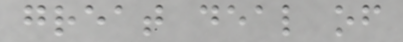great deal of
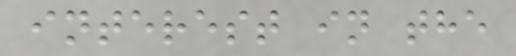interest in the
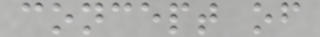concept of
